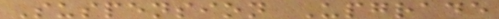Suspension Upgrade
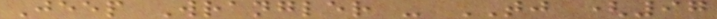Jeep Wrangler - TJ (97
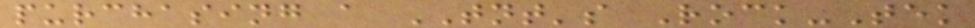purchasing a TNT's Rock-Tek
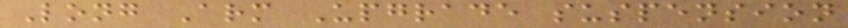Long Arm Upgrade suspension
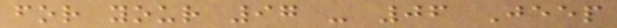for your 97 - 06 Jeep
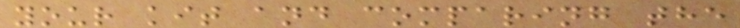your kit and comparing the
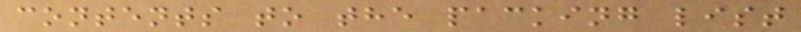contents to the packing list
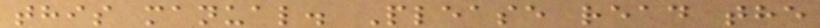this manual. Please read the
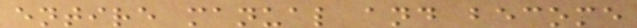entire manual and become
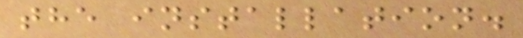the installation.
